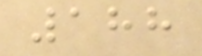188
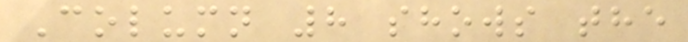Column 8 shows the
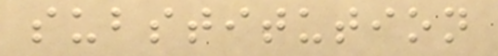substitution
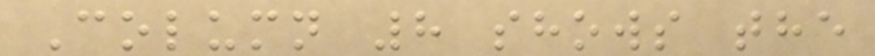Column 8 shows the
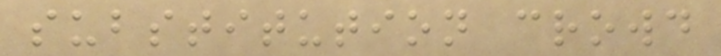substitution crowd
